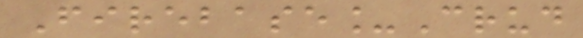Firebase_Crud
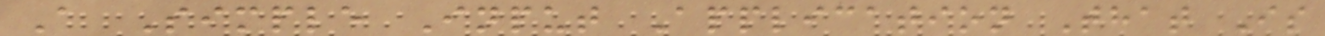A Simple Input Application That Is
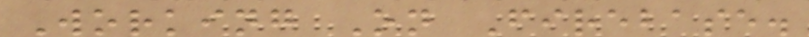Working On Firebase.
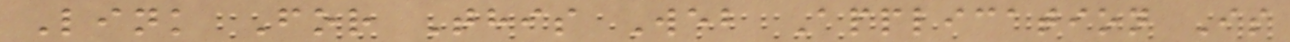Link For This Web Application Is
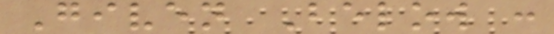Given Below :
